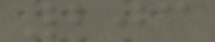203
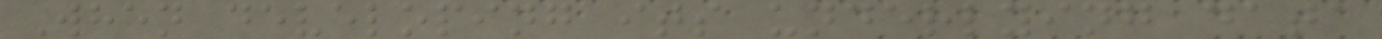When developing its underlying data
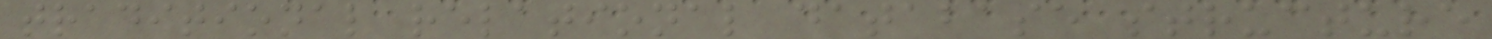traditional relational database structure
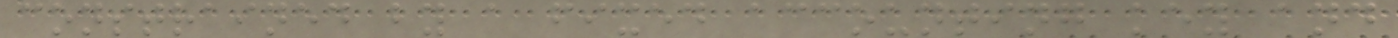constrained by a fixed accounting key and
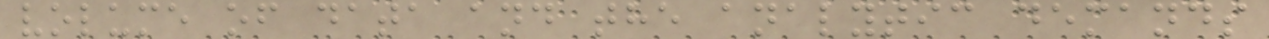volume of data and the analytic demands
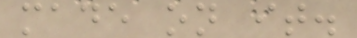made on it.
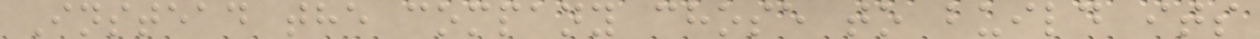Instead the company chose to build its
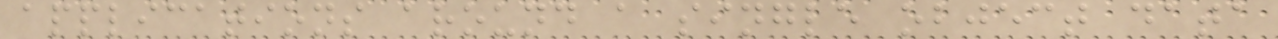applications around a single object data
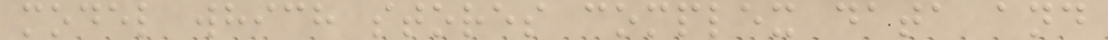model which stores complex data and
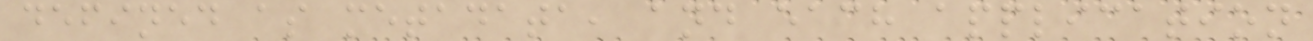defined as metadata, and each application
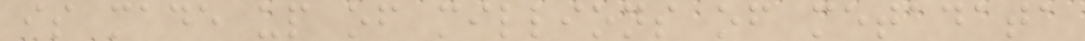is made up of millions of metadata
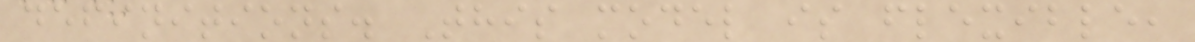definitions. This model is flexible,
